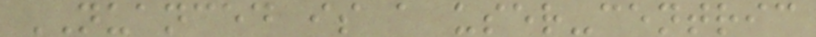NUANCED is a user-centric
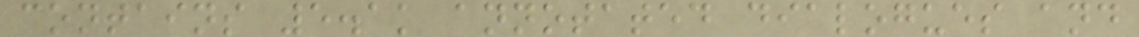contains 5.1k annotated dialogues and
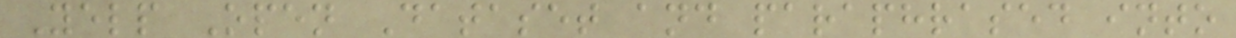Yelp Open Dataset and paraphrased into
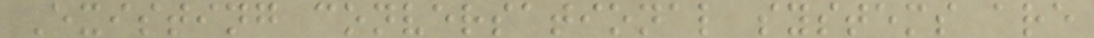Existing conversational systems are
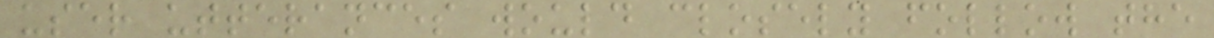user utterances would closely follow the
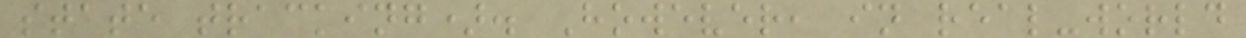state tracking). However, in real-world
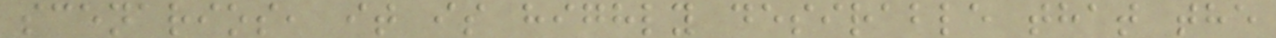scenarios, it is highly desirable that the
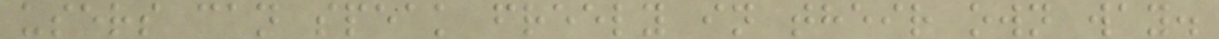users can speak freely in their own way.
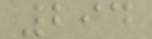294
